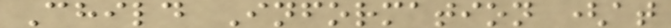Child Information (at
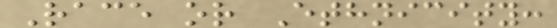Race or Ethnicity:
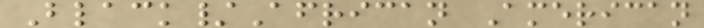Black/African American
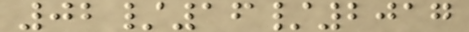02/16/2017
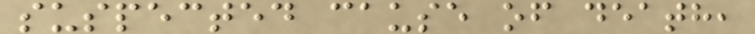suspected cause of death,
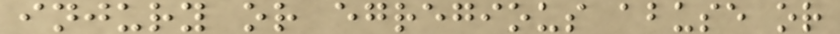injury or egregious abuse or
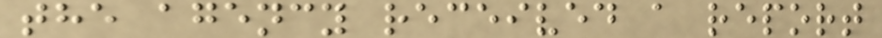the agency received a report
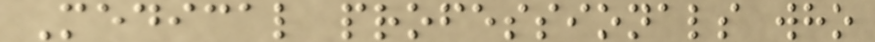Medical professionals who
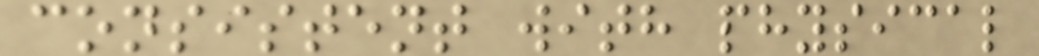consistent with physical
